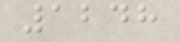1248
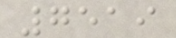7519
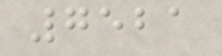7521
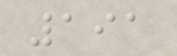191
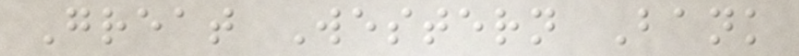Great Western Bank
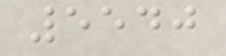5540
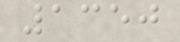1350
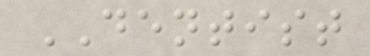DENTIST
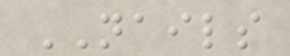NAILS
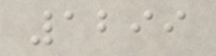1299
